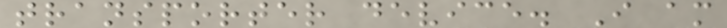transporter device. I am
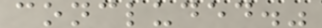concluded."
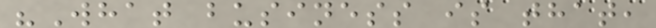"What business is that,
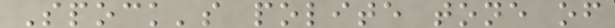Spock's polite tone of
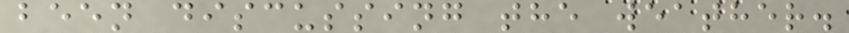been discussing the weather.
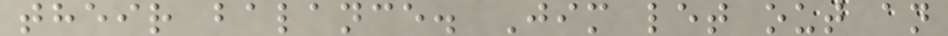their balance. Jim let out an
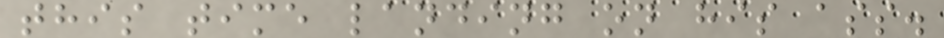this time landing on his ass.
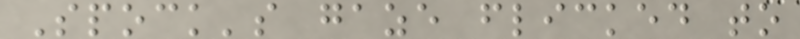Spock's gaze flicked to
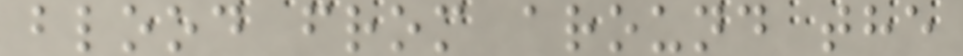blood from around the
